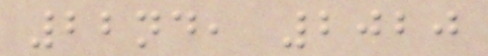22nd, 2020
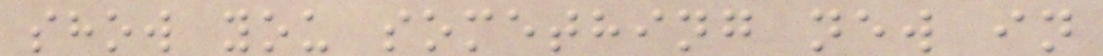show you something new in
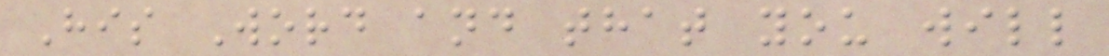His Word and that you will
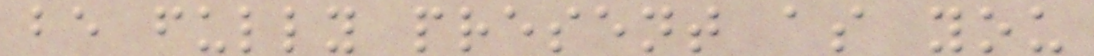be fully present as you
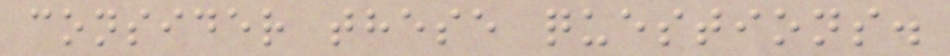consider these questions.
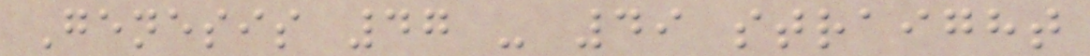Genesis 47 - 49 straight
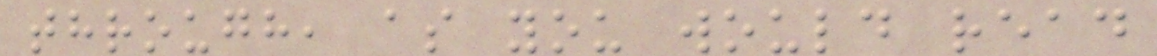through, as you would read
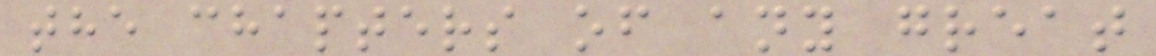the chapters of any great
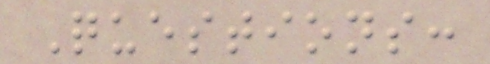Questions:
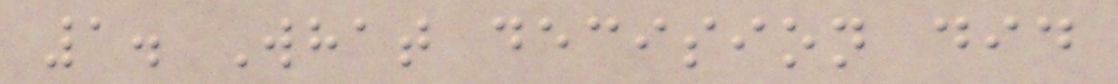1. What decision did
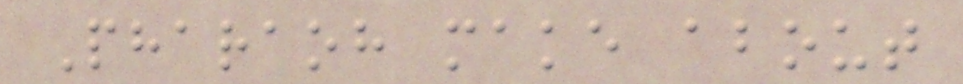Pharaoh make about
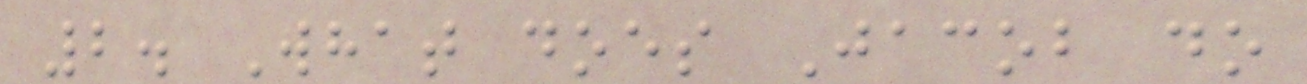2. What does Jacob do
